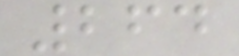264
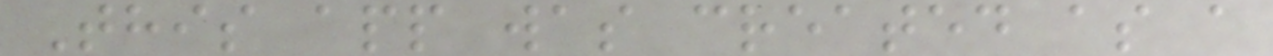This app was created as a
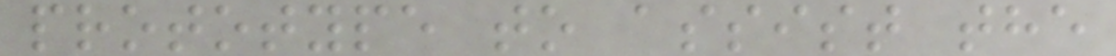prototype to assist the
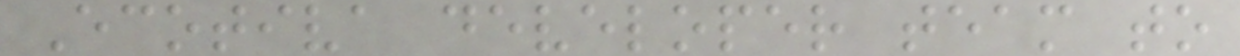Ecotiva developer team to
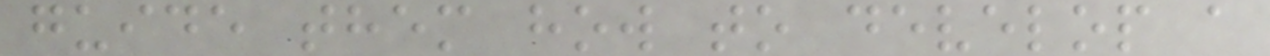guide them how to develop a
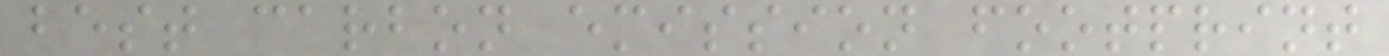best carbon emission footprint
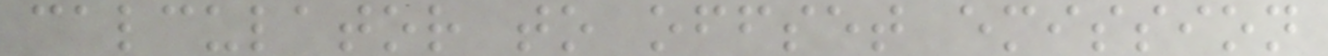calculator to offset emission
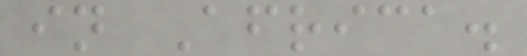in Africa.
